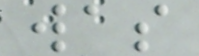was
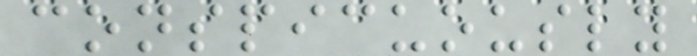conspicuously
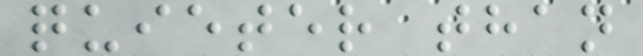quieter than
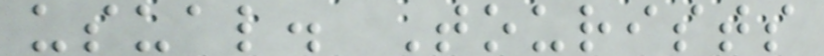usual. Tourists
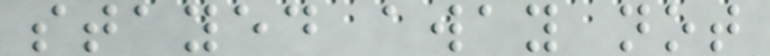stayed away not
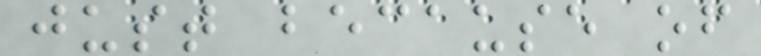just because of
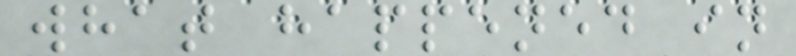what happened in
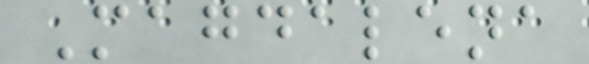Magdalena
